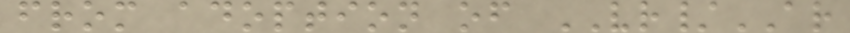from adoption of VR/AR
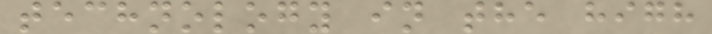technology in the high
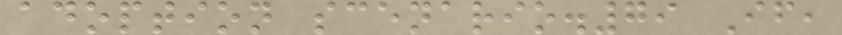adoption scenario.79 If,
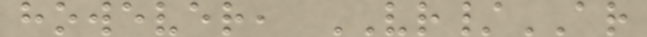however, VR/AR
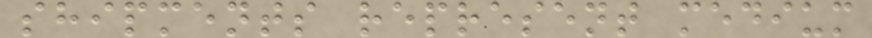shipments represent medium
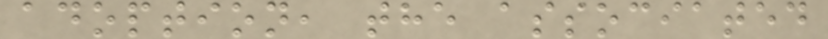adoption, the associated
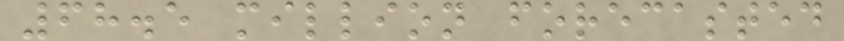68.5 million forecasted
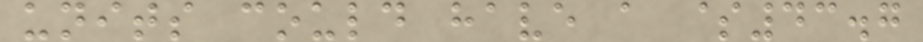units could have a $43.7
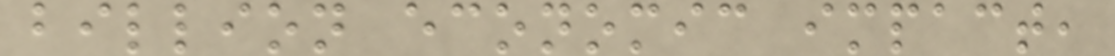billion economic impact,
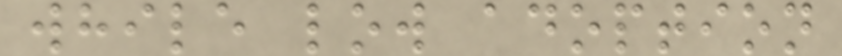while low adoption
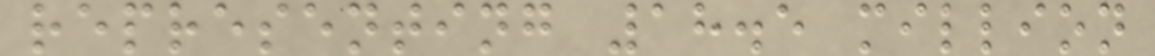representing 18.5 million
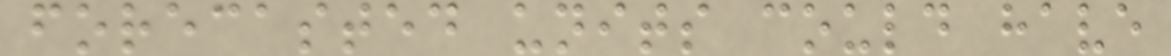forecasted units could have
